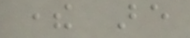there are
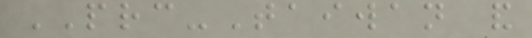PRC-Taiwan and
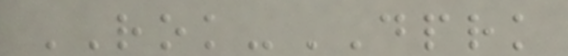ROK-DPRK
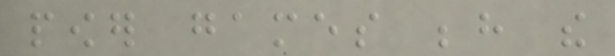power games behind the
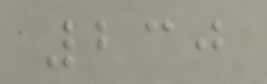230
